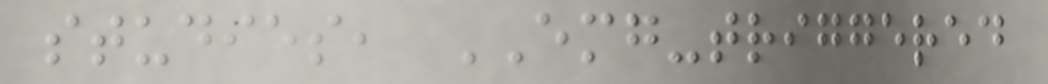studies, EMG-triggered
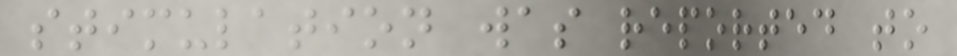stimulation was reported to
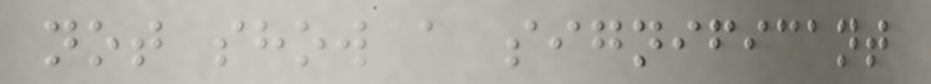not show a significant
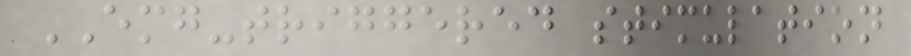EMG-triggered stimulation
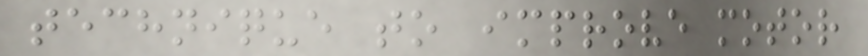technique to improve motor
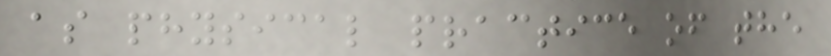as physical practice of the
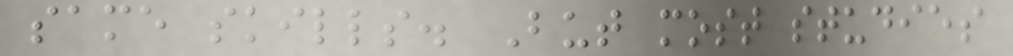same skills. But most studies
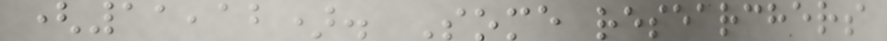(11,12). Some researchers
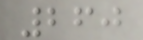260
